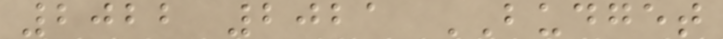2022 2021 BUDGET
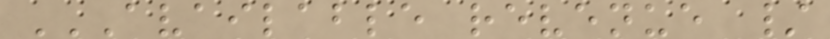AVAILABLE REVENUE /
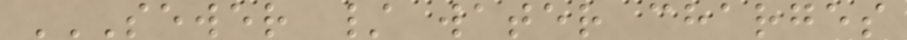SEWER / WATER CHARGES
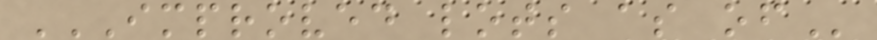IMPROVED LOTS AS OF
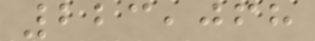223,068
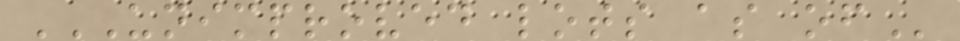UNIMPROVED LOTS AS OF
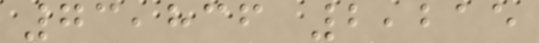73,836 2,215
